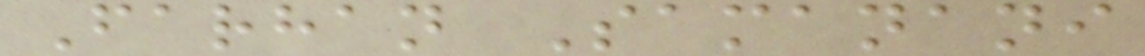Farhan Samanani
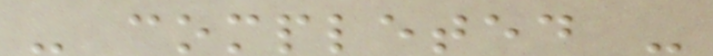- completed -
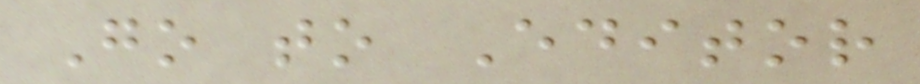Go to Editor
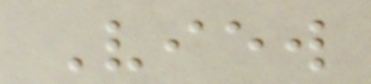View
